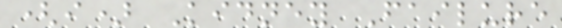(i) Kidney Failure
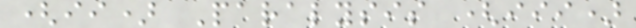(ii) Paralysis (iii)
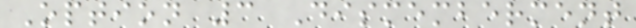Option 3 Dismemberment
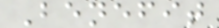Benefit
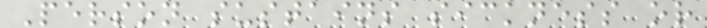Person sustains sickness or
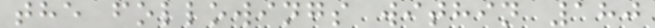the followings within 180
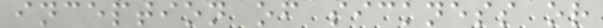inception of sickness or
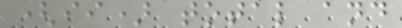(ii) total and
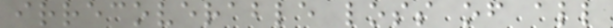irrecoverable loss of all
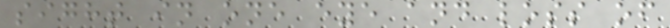sight in one eye and loss of
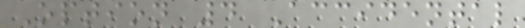Option 4 Accidental
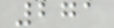271
